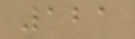121
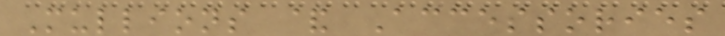Mullions & Accessories
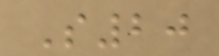S20
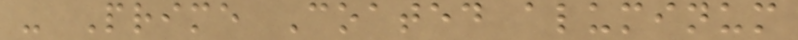- Prime Coated aluminum
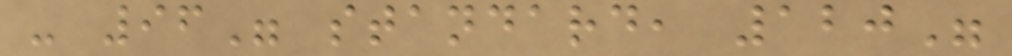- 96" standard, 120"
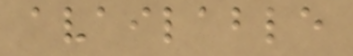available
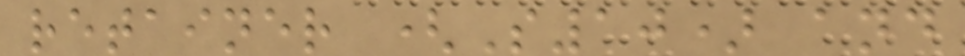retainer (S10) and
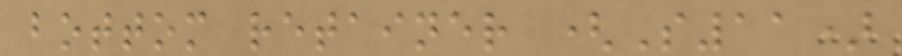bottom retainer (S11)
